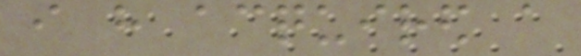i have acquired a
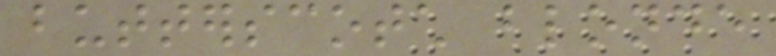butterscotch blonde
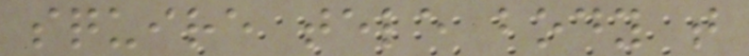squire tele body that
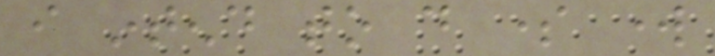i intend to do some work
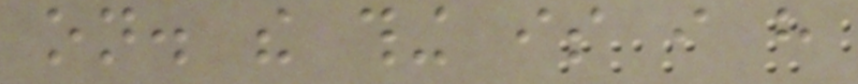on. the thing is i have
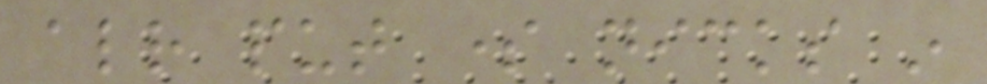already put some nicks in
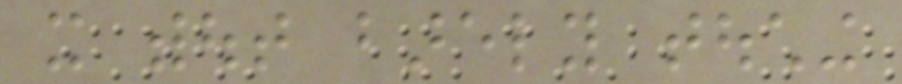it without barely touching
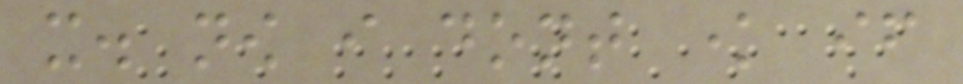it. now i dont know if
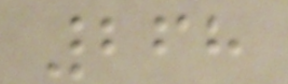268
